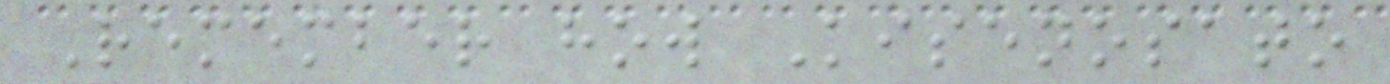Remember how Kisenosato
